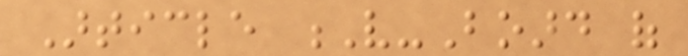Article V-Board of
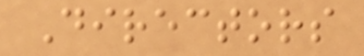Directors
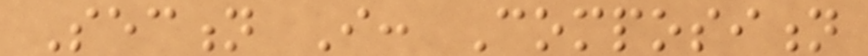Section I: Composition
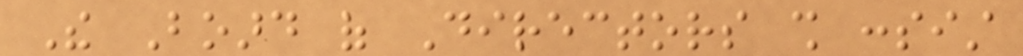The Board of Directors shall consist
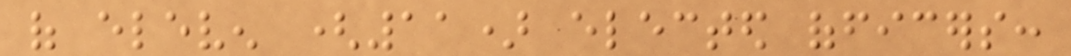of eleven (11) elected officers:
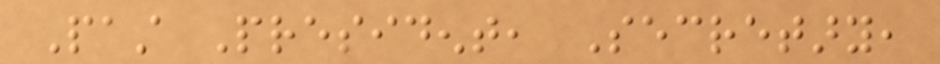Past President, Secretary,
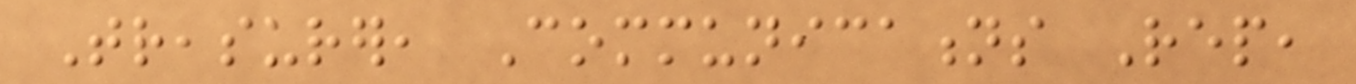Treasurer, Communications Rep,
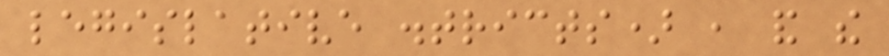legislative districts) , and the
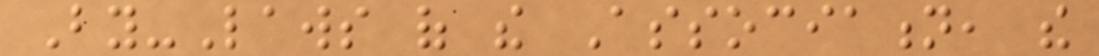By-Laws of the Association, the
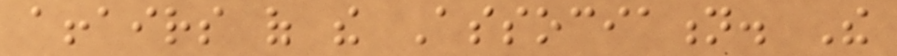affairs of the Association. The
